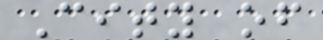City of
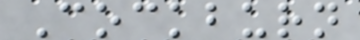Cockburn
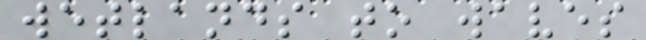wetlands to waves
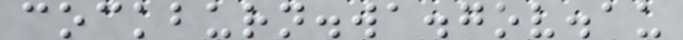cockburn.wa.gov.au
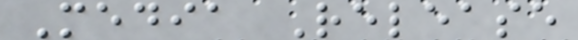Media Release
